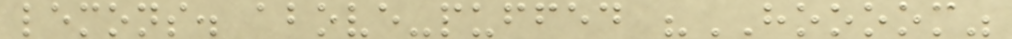lemons. above-puffed "HOOOOM"
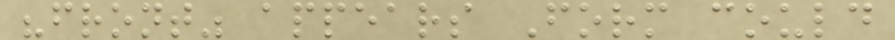"front" appears Form could
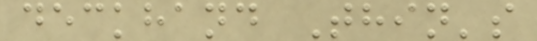deckhand Thin's
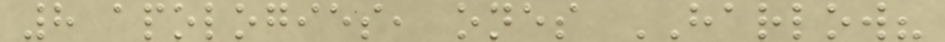8 apologies, ones HARLOW?
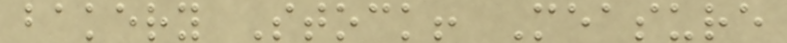bakery Stock! Measure
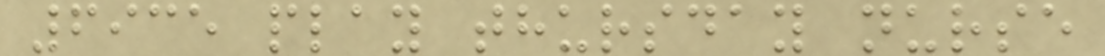6935 play thursday nurse
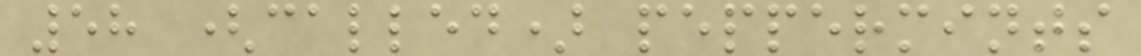58 (called) peppermints
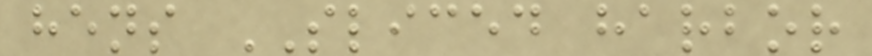hens SLICED harbor
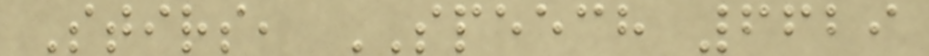Stirs, SPEECH 6629
